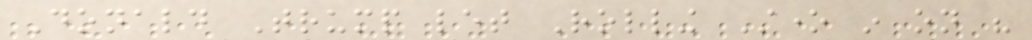Donald Trump let Rolling Stone in on his
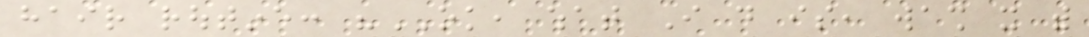hair routine: "OK, what I do is, wash it with
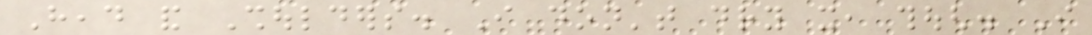Head and Shoulders. I don't dry it, though. I
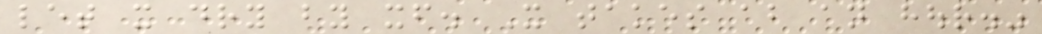let it dry by itself. It takes about an hour."
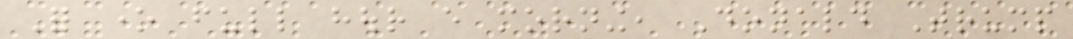For one full hour every morning, Donald Trump
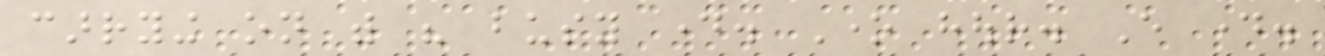carrying on with his busy day. One hour. Every day.
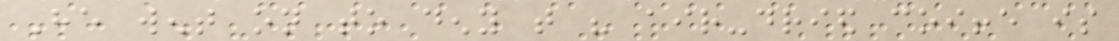He went on to deny that his air-dried coiffe is
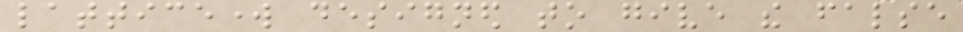latticework designed to give the false
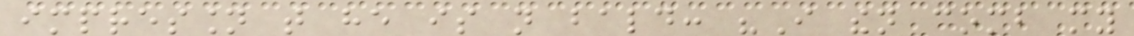impression that he is not bald: "I then comb my
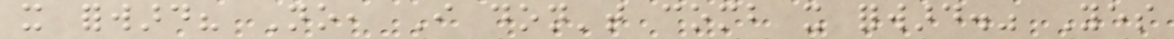it forward? No, I don't comb it forward." Yes
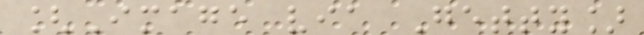[Image via Getty]
